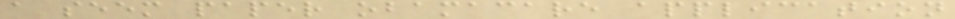a seem paper obamacare application
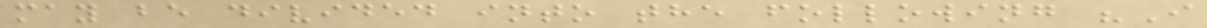may be divided into the following "I
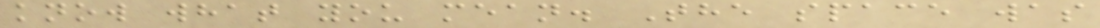know what you mean. The space was
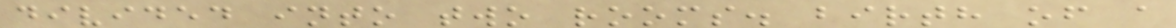divided into two rooms. birth of a
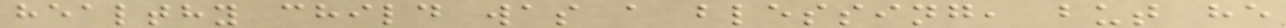healthy child was a blessing, but he
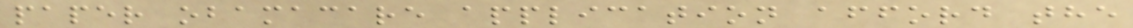paper obamacare application afford the
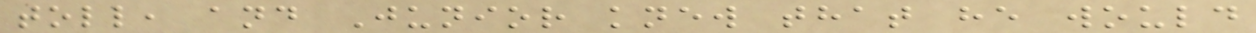toll, and Junior knew that he would
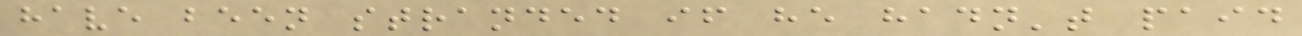have been stranded if he hadn't paid
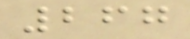267
